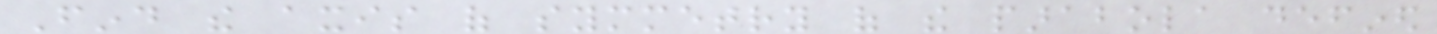Find the axis of symmetry of the parabola defined
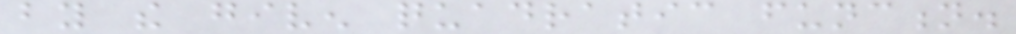by the given quadratic function.
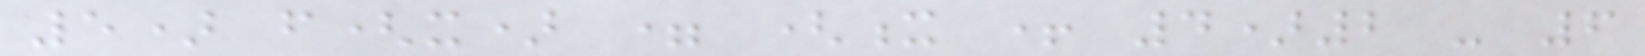5) f(x) = (x + 4)2 - 6
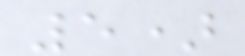5)
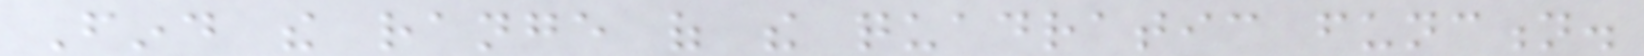Find the range of the quadratic function.
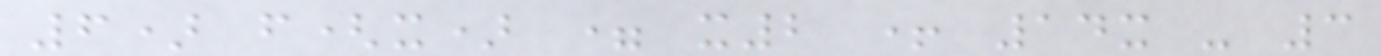6) f(x) = x2 + 14x - 3
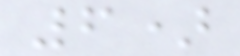6)
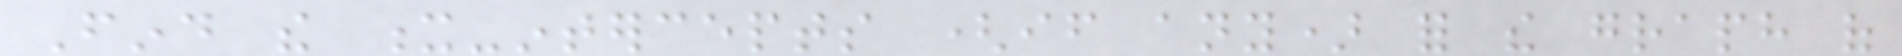Find the x-intercepts (if any) for the graph of
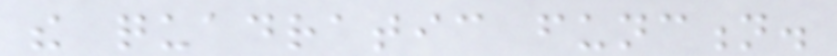the quadratic function.
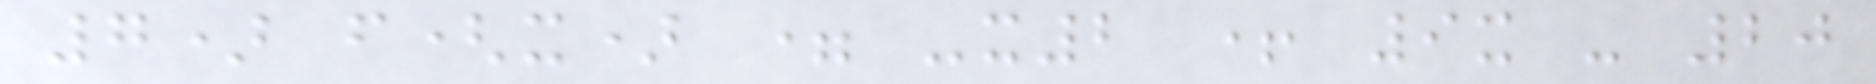7) f(x) = -x2 + 9x - 20
